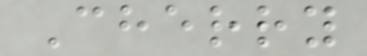Cherry
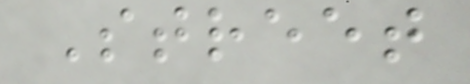Street
